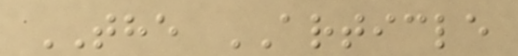THE ARTICLE
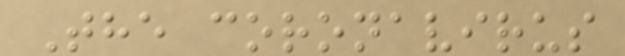The coronavirus
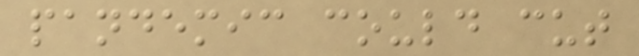pandemic could cut
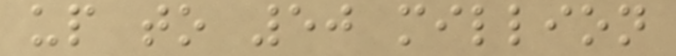up to 50 million
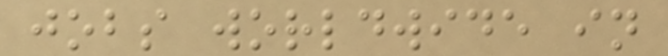jobs worldwide in
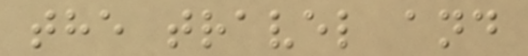the travel and
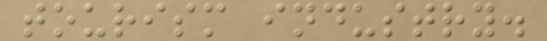tourism industry.
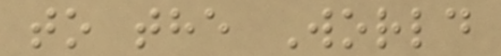to the World
